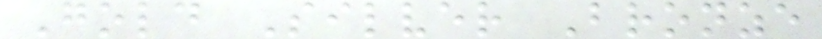Gold Silver Bronze
